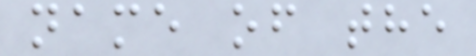name of the
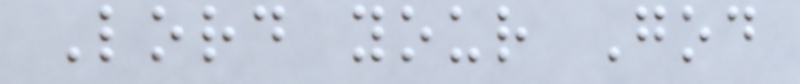Lord your God
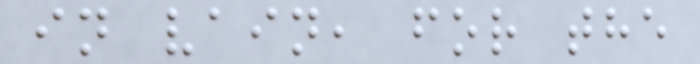in vain, for the
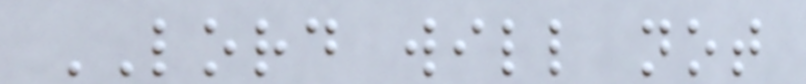LORD will not
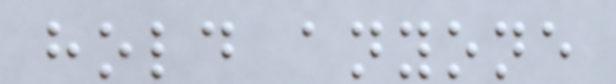hold anyone
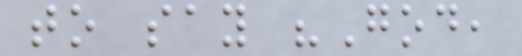to say "God,
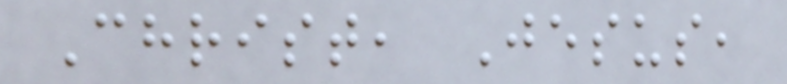Christ, Jesus,
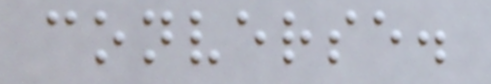converse.
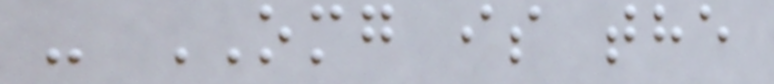- OMG is the
